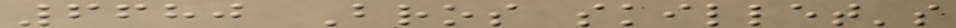6680 Bros skillet's
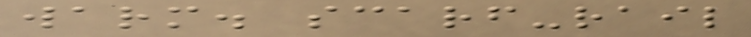warm. scarf-rail
